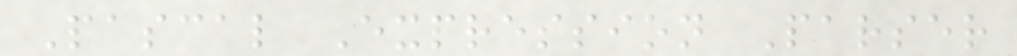Pascal Expression Parser
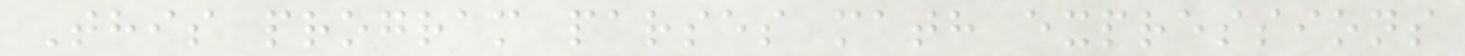This program parses math expressions
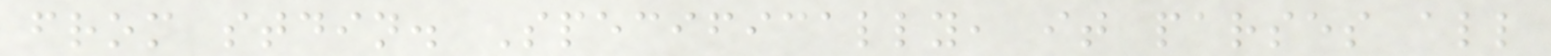from stdin. Specifically, it parses all
